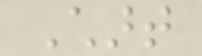Chart
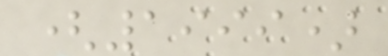(1999)
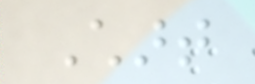Chart
